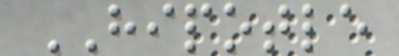HIPOTLE
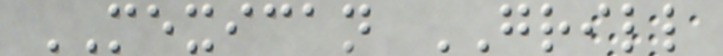MEXICAN GRILL
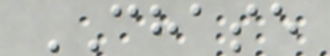CHASE
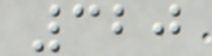320
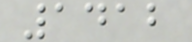1412
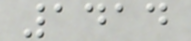1414
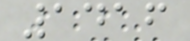1416
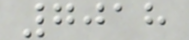7018
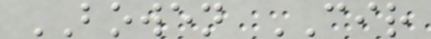BOWEN CIR
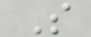S
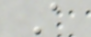A
